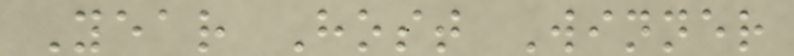Year Host Winner
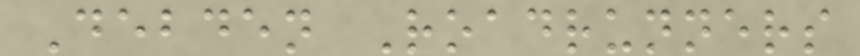Debden Roadrunners
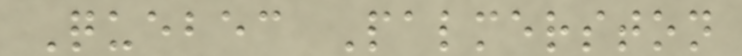Quebec Palmerston
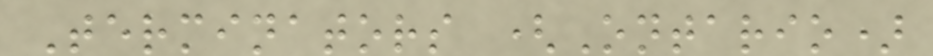Terminators (Ontario)
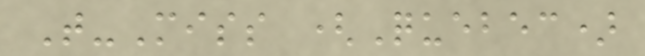T-Miss (Quebec)
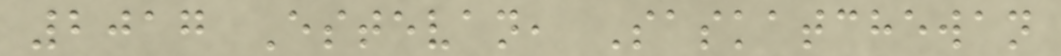2017 Estevan, Saskatchewan
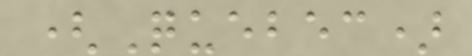(Quebec)
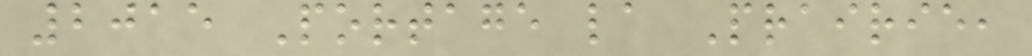2015 Portage la Prairie,
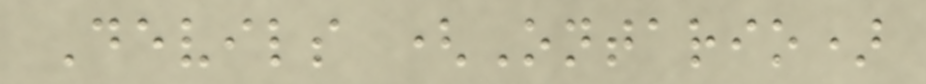Devils (Ontario)
